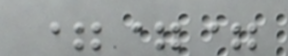===
